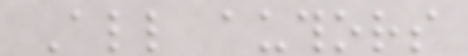All authors
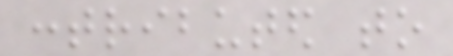contributed to
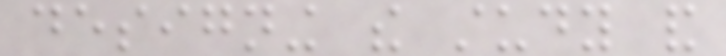designing the study and
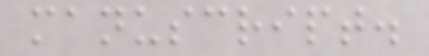manuscript.
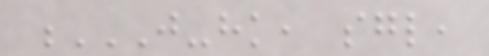J-HK, SGL,
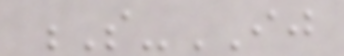S-IJ
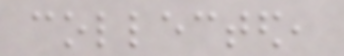collected,
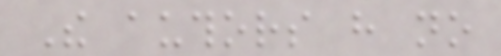The authors have no
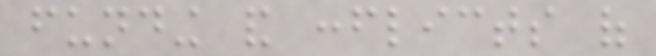funding and conflicts of
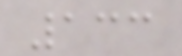133
